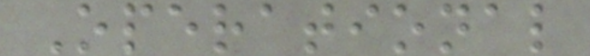Operational
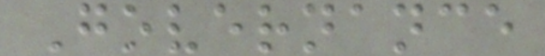Governance
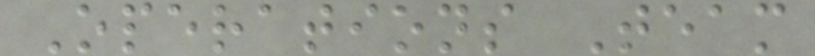Operations Team
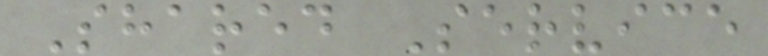Shared Service
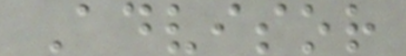Advisor
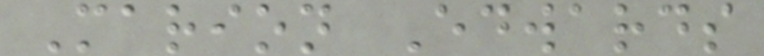Marion Edwards
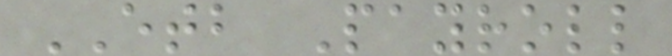ETB Payroll
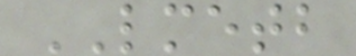LMETB
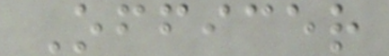Officer
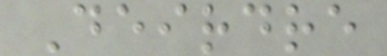Deirdre
